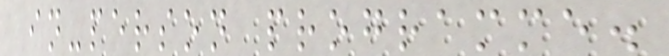in-person programme.
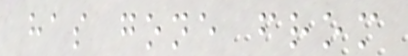has gone from
